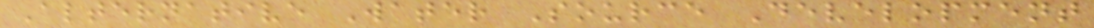Alternative Water Source Development
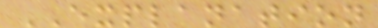EXPLANATION
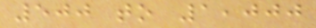500 to 1,000
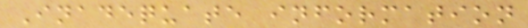Inadequate information
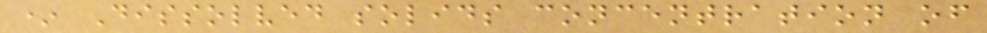* Dissolved solids concentration of
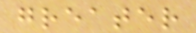greater
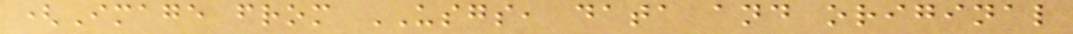(Image from USGS, data and original
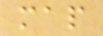map
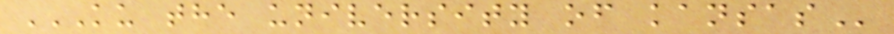KU THE UNIVERSITY OF KANSAS
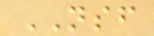NSF
